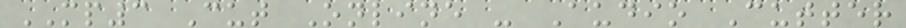MP3 Cut Online - Audio Cutter
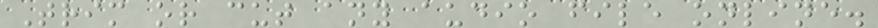Trim or cut any audio file online.
